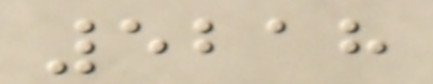5218
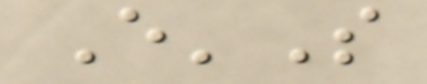E'S
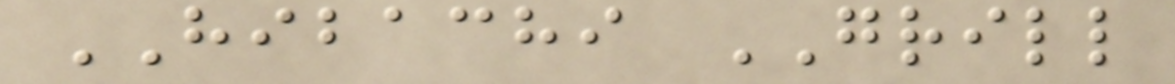HIBACHI GRILL
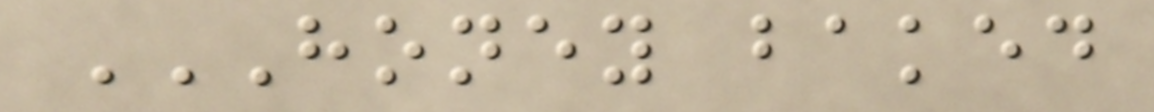HONEY BAKED
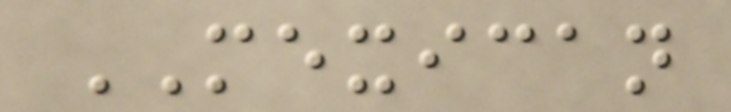MEXICAN
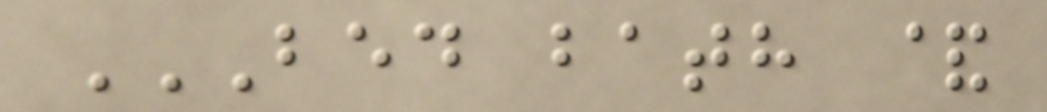BED BATH &
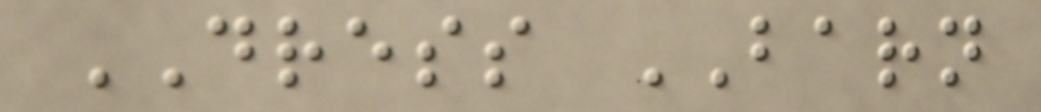DRESS BARN
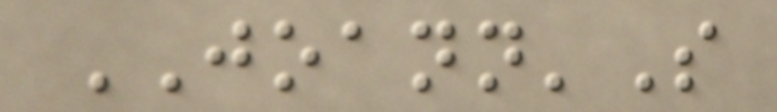JOANN'S
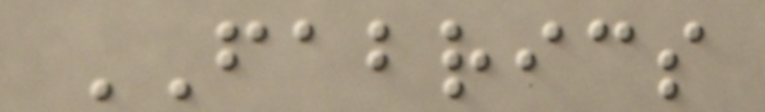FABRICS
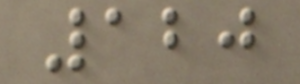120
